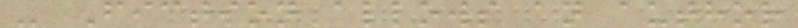- Fiction allows an author
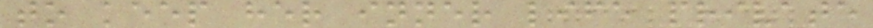to keep her inner life private
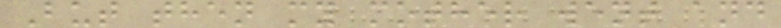But then my mother went and
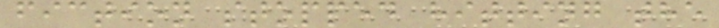fiction stopped hitting the
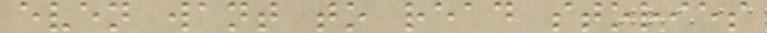even want to read stories
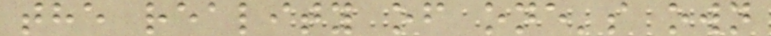the reality of one's own
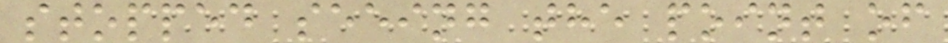stopped seeing the point of
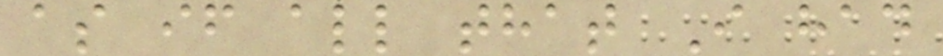as if all that I had
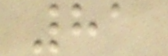81
